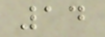14
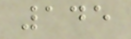145
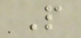P
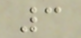3
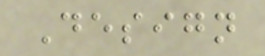Design
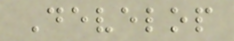Develop
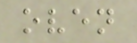oven
